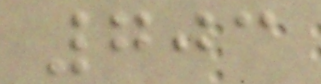703
